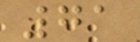71
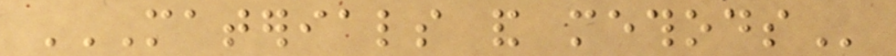MATERIALS AND METHODS
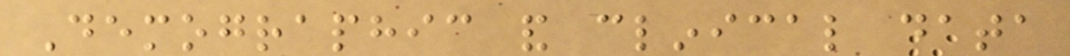Demographic and clinical data
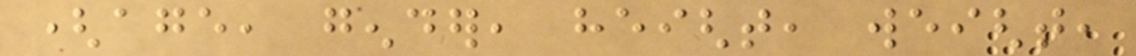(age, gender, height, weight,
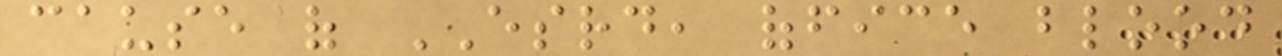cause of ESRD, office blood
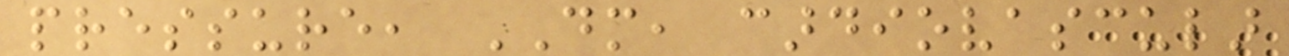pressure, DM, cardiovascular
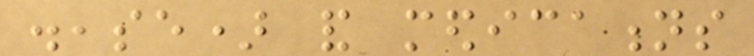disease) and medications
